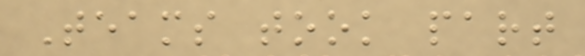Teams took part
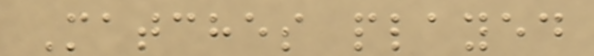Matches played
